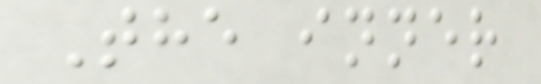The inner
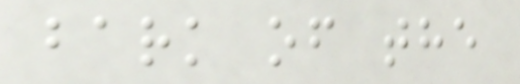bark of the
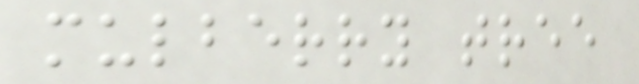mulberry tree
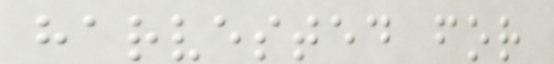harvested for
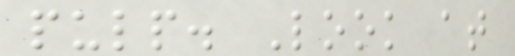pulp. Look at
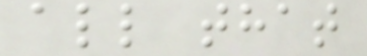all that
